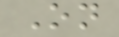On
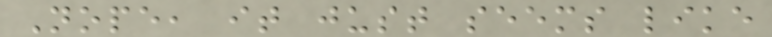Nope, it just seems like
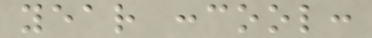year :cool:
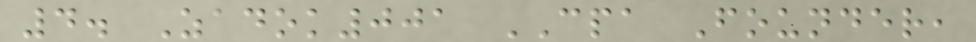4. Zadok001 CPA Founder,
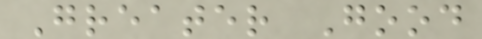Greater Good
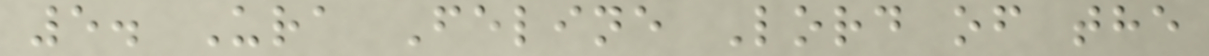5. Ura Feline Lord of the
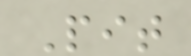Pit
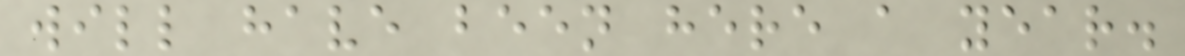will have been here a year.
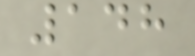148
